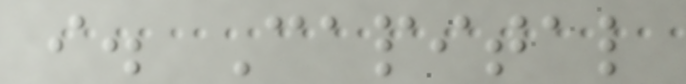i. Capital
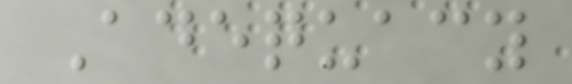Adequacy
